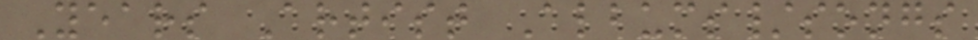Years Artist Albums/songs
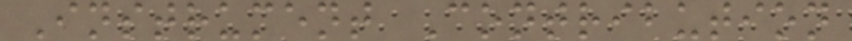Instrument Contribution
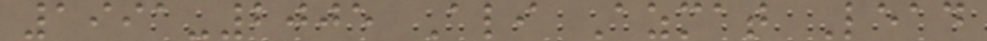1991-2005 Ali Azmat Lead
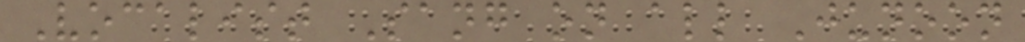Vocalist Sang on all Junoon
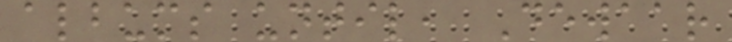albums until, Dewaar
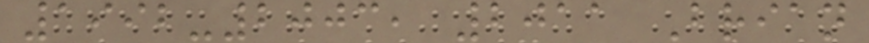1992-2003, 2011 Brian
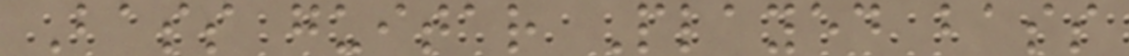Bass guitar Played bass
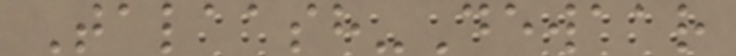Talaash-Dewaar
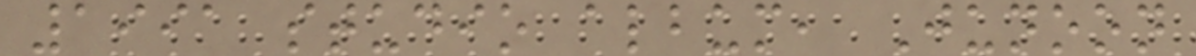1991 studio album, Junoon
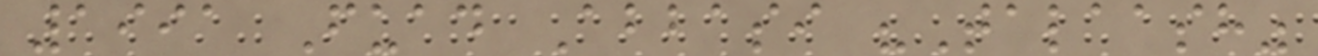1991 Fuad Abbasi "Talaash"
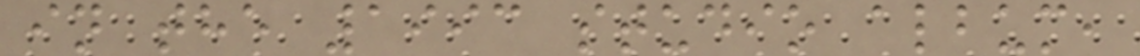in the 1993 studio album,
